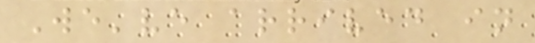We've arrived in
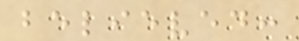believed:
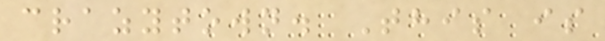crazytown. This is
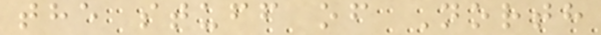the stuff of North
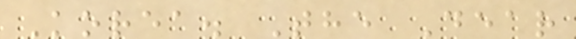Korea. The Dear
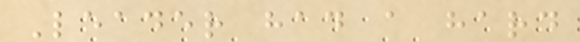Leader had a hard
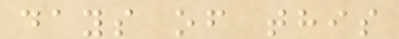days of this
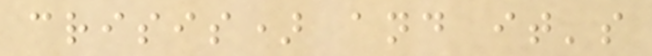crisis) and it's
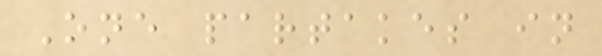One partakes in
